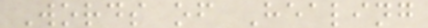Words of Healing
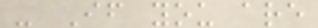- If you are
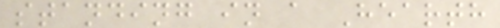standing in a Hearth
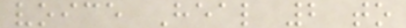voice Heal 2 to
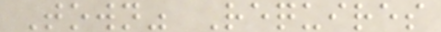Town" Requires
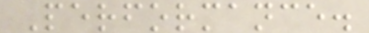Performance.
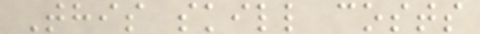This skill costs
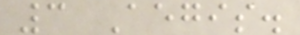3 Aegis.
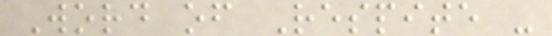Word of Respite -
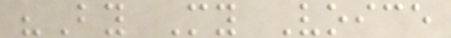"By My Voice
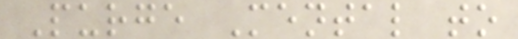Purge Mental to
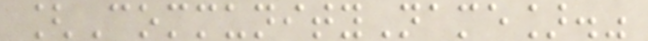[CommunityName]."
